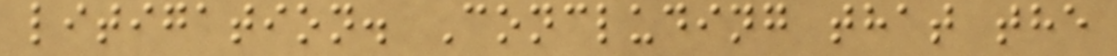litigation. Concluding that the
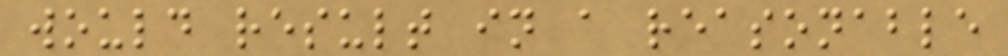would result in a reasonable
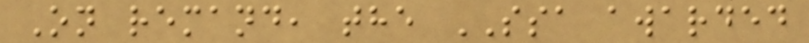On remand, the SSA awarded
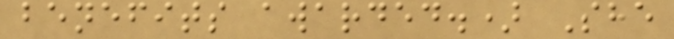benefits awarded.) She
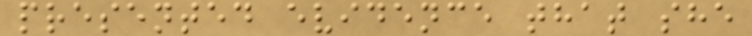presented evidence that she
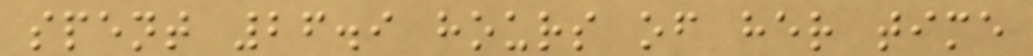spent 26.9 hours of her time
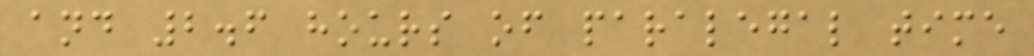and 2.6 hours of paralegal time
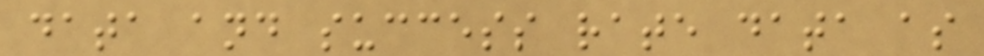data and success rate data as
